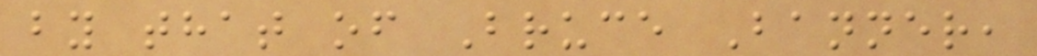by that of Bruce Banner,
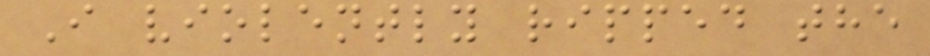I violently ripped the
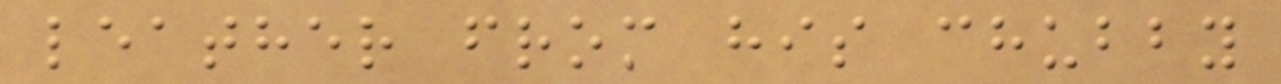leather from his chubby
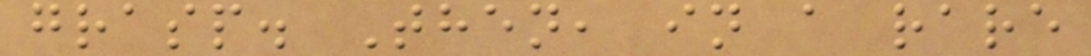grasp. Then, in a rare
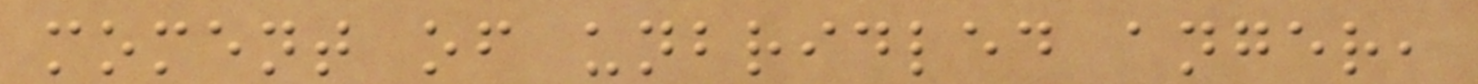moment of unbridled anger,
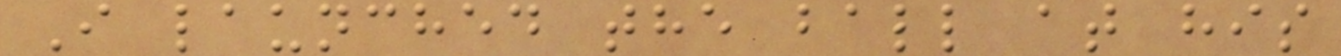I launched the ball at his
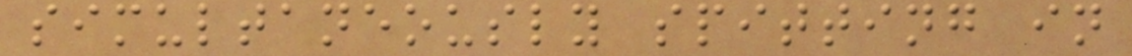simultaneously spitting in
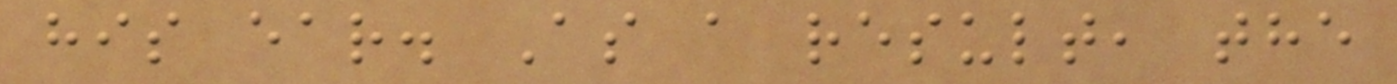his ear. As a result, the
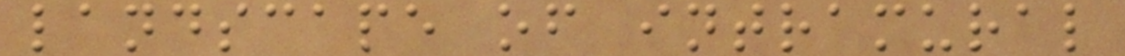landscape of intramural
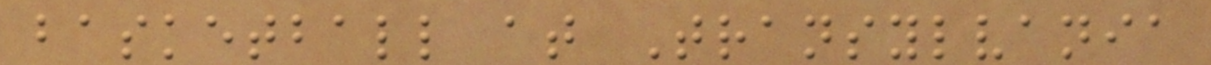basketball at Transylvania
